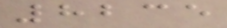8235
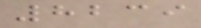8239
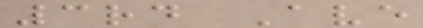3rd Ave
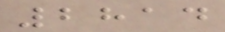2814
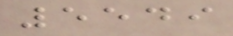5549
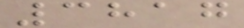3817
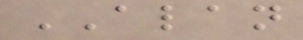ALAN
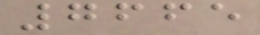7665
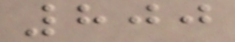800
